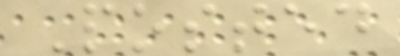Posted
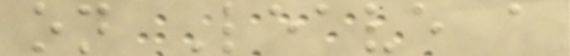on Leave a
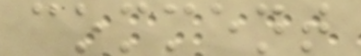comment
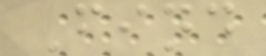Find
